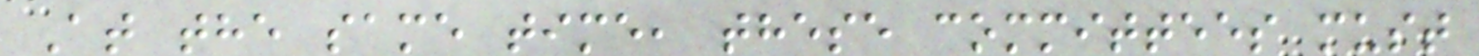At the same time, these committees must
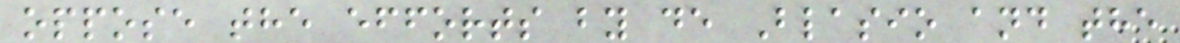oppose the efforts by de Blasio and the
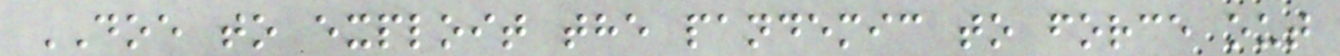DOE to exploit the pandemic to force out
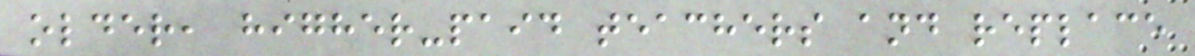older, higher-paid teachers and replace
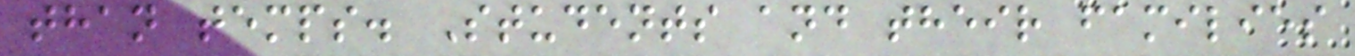than temps. Students and their families
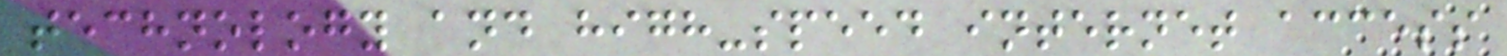technology and high-speed internet access
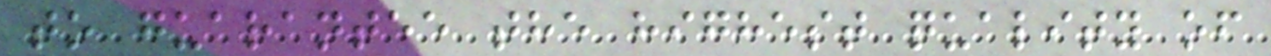to guarantee the highest quality of
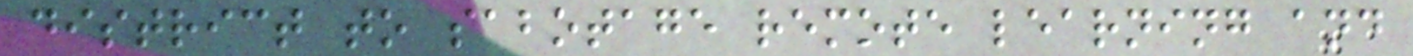district to sabotage remote learning and
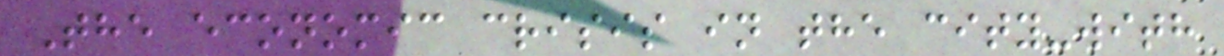The economic crisis in the city-with
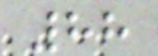88
